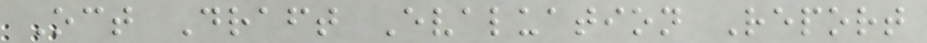Oct Draft Evaluation Report
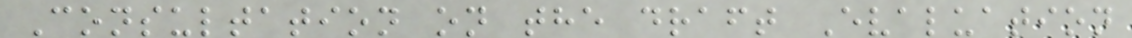Consultation on the draft Evaluation
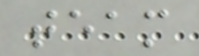team
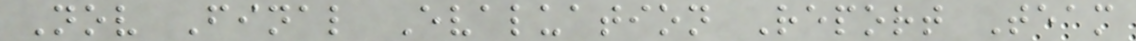Nov Final Evaluation Report Team
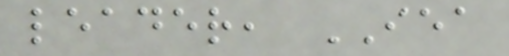leader, IEA
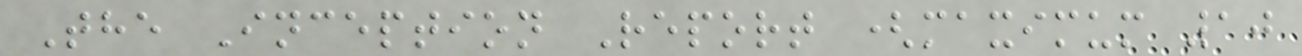The Inception Report (maximum 10
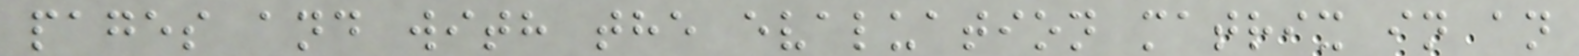pages and with the evaluation matrix in an
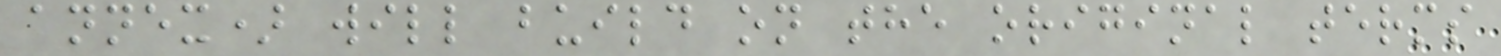annex) will build on the original terms
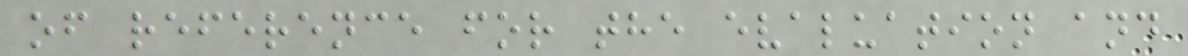of reference for the evaluation and
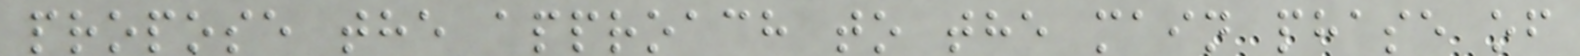propose the approach to the main phase of
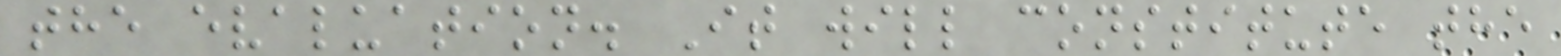the evaluation. It will constitute the
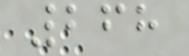268
